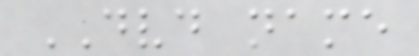DVD name
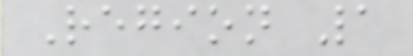Region 1
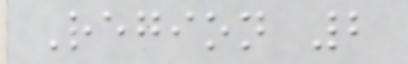Region 2
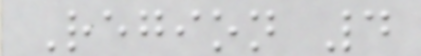Region 4
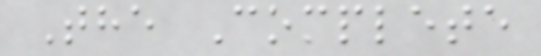The Complete
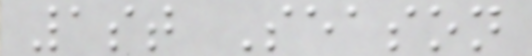1st Season
